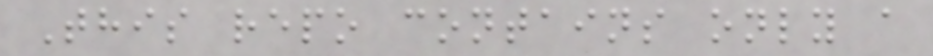This repo contains only a
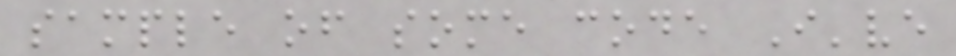sample of some code I've
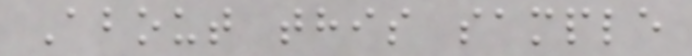About this sample
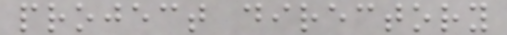project directory
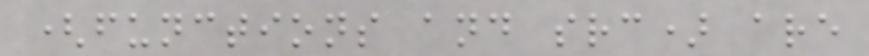(functions and src) are
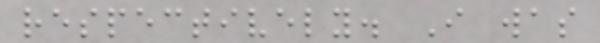respectively. I was
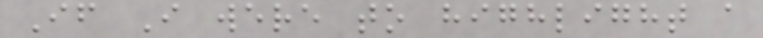If I were to highlight a
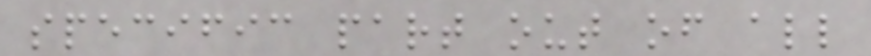specific part out of all
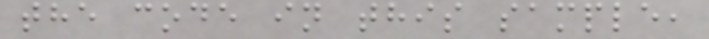the code in this sample,
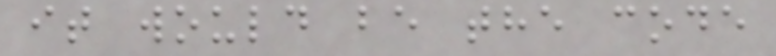it would be the code
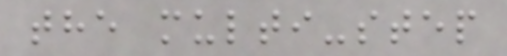the multi-step
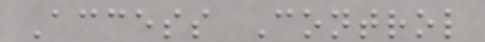Access Control
